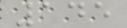145
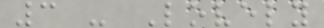3 - Lovely
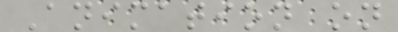Animation on
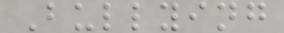Bullying
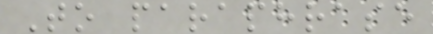To paraphrase
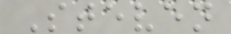Steven
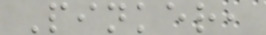Pinker,
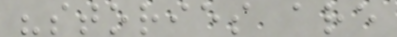"stories are
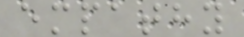empathy
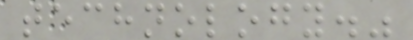technology."
